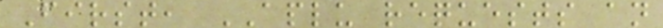First, APLU requests an
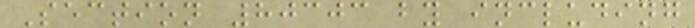Section 80303 by including
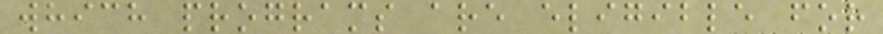which programs are eligible for
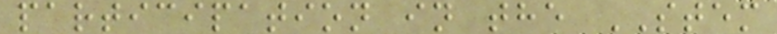participation in the STEM
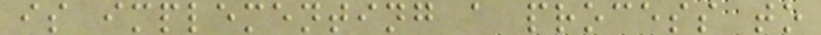is implementing a process to
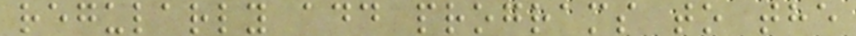regularly add programs to the
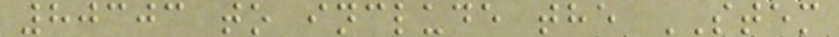80303 to include the STEM
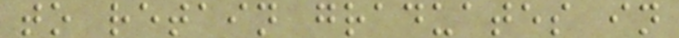to retain graduates in
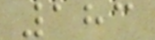183
